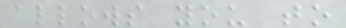allows you to
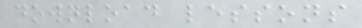download lessons
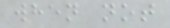when not
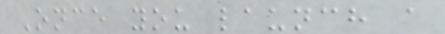Once you launch a
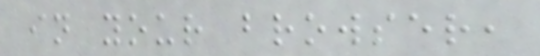in your browser,
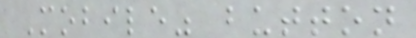Mobile" button
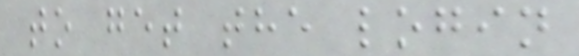to get the login
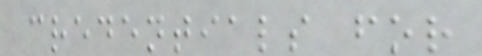credentials for
